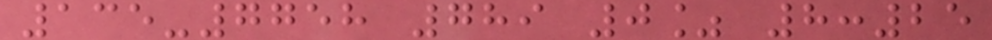135-7758 789 0% 8:25
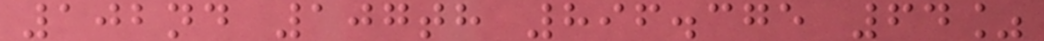102nd 107th 896.375 64%
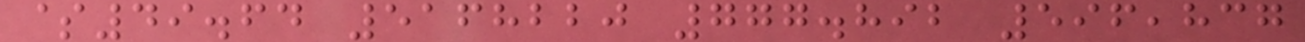$49.64 5168220 777.892 596,837
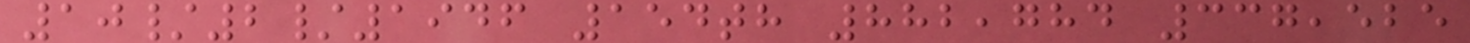10/2/1946 154th 882,784 337,525
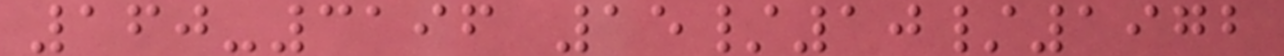160-3196 15/10/1972
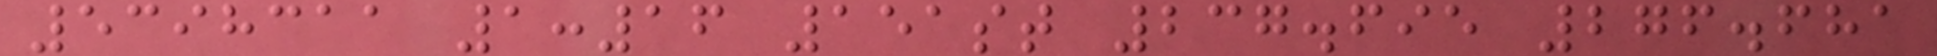5398311 1:16 151st 237.695 276.681
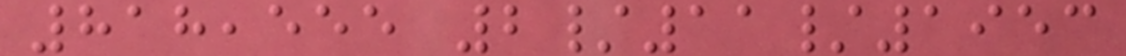818,555 2/11/1953
